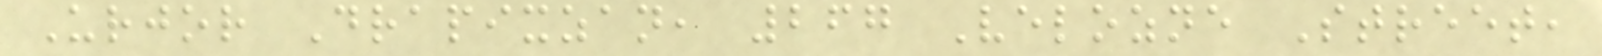Urjor Drapixzan, 267 Velozne Street,
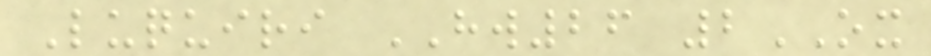Luquiri HW26 2OX
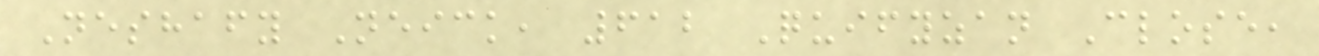Neshafy Neick, 612 Quifyzan Close,
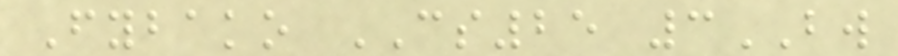Fybako CS25 3BW
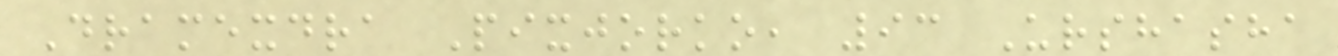Dramexdra Pixjorko, 93 Urshasha
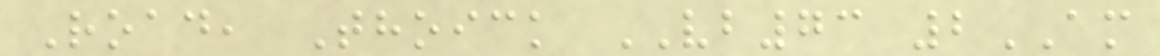Road, Thoick VB73 2AM
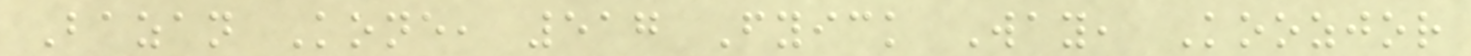Bazan Kone, 517 Fyick Way, Koozjor
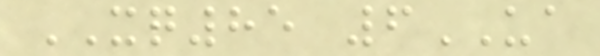XQ85 6UA
